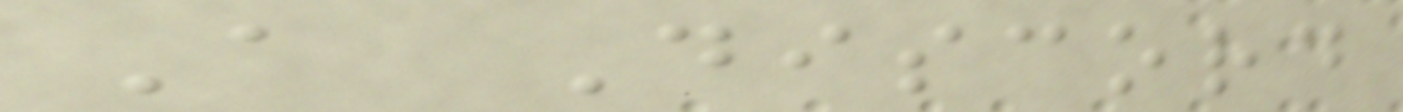A Discord
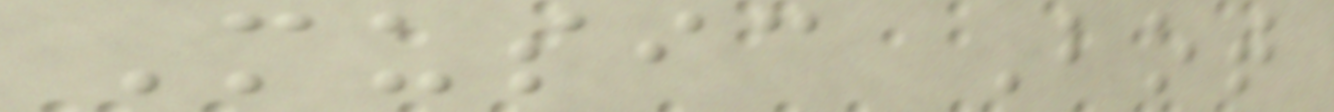Music Bot
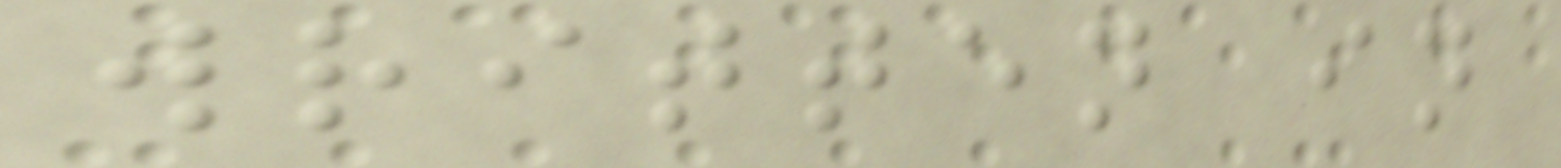written in
